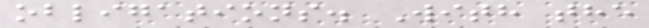obligations. With the
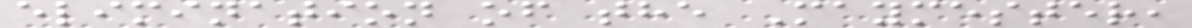elimination of the Maymester,
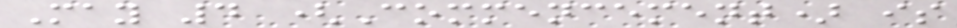May 4 (Commencement) is
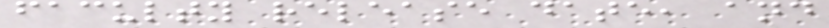faculty release date, and
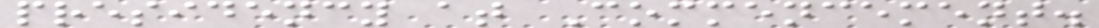presidency at Commencement.
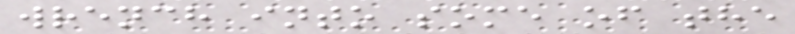wrench into some of the
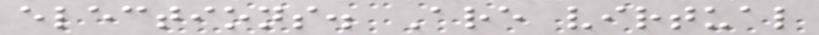elections. Are virtual
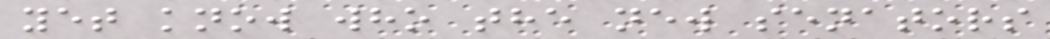yet know who the new senators
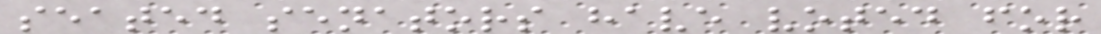seated senators have voted for
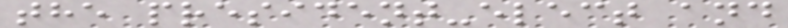the president-elect and
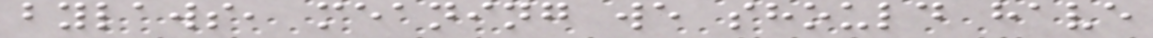bylaws, meaning we should have
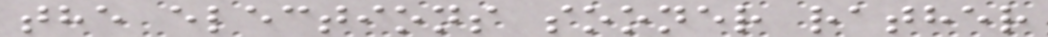the elections sooner rather
